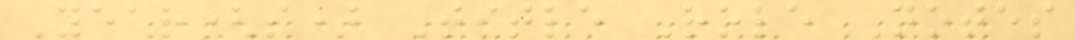Year(s) Title Role Notes
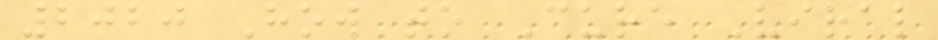2020 How to Cure Viral
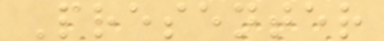Presenter
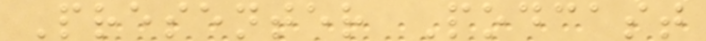Presenter Podcast
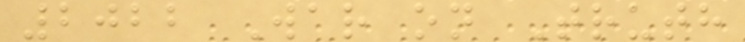2022 War on Truth
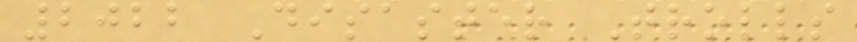2022 Disaster Trolls
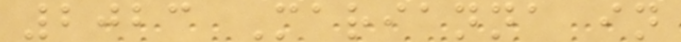2023 Marianna in
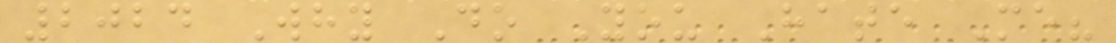2024 Why Do You Hate Me?
